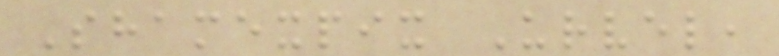Shamexpix Urvel,
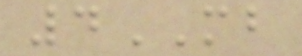4MB
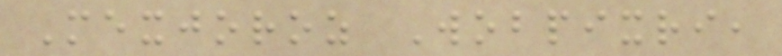Mexjoroz Wobpixri,
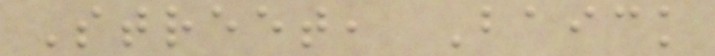Street, Baick
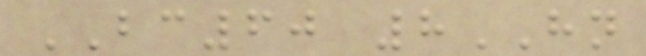BC60 8HN
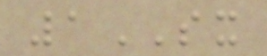1SX
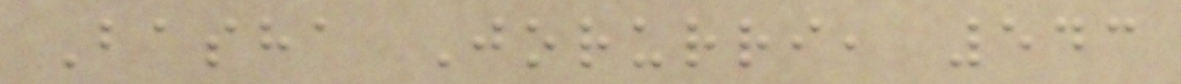Basha Jorurri, 543
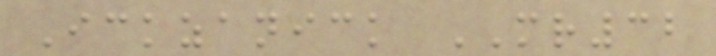Ickzanick MR32
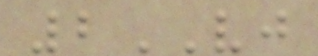2VJ
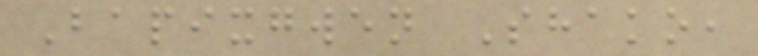Bapixgwen Shako,
